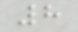8
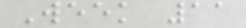Week 11
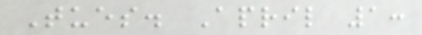Tues. April 1:
